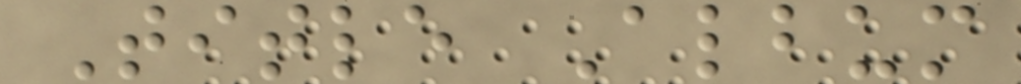Title Album
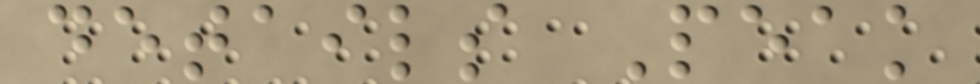details Peak
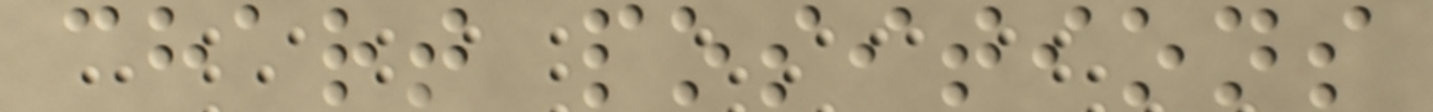chart positions
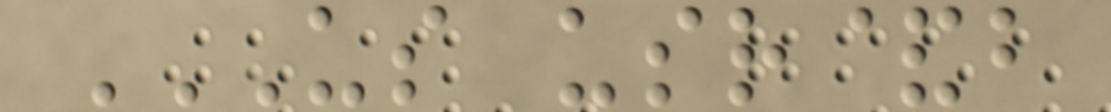US USR&B
